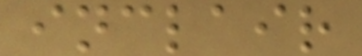inclair
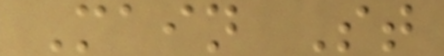Main St
